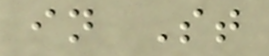in St
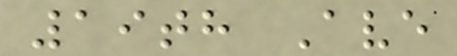19th Ave
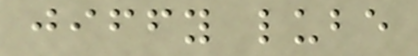jiffy lube
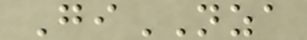GiNZA
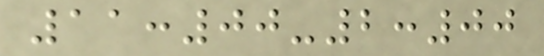11:00-2:00
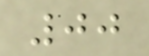00
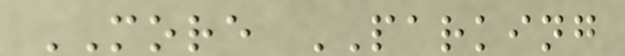MORE PARKING
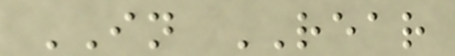IN REAR
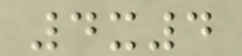4x4
